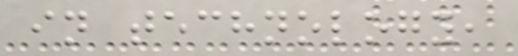in technology,
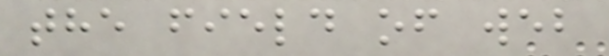the field of web
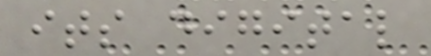its digital
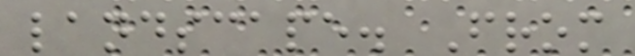landscape. From
